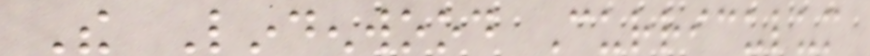The Lindenwood Curriculum
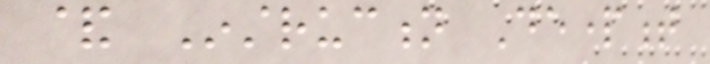& Instruction Department
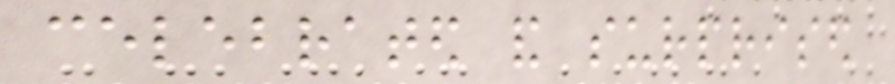celebrated and surprised
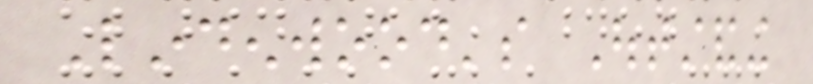Lindenwood's Outstanding
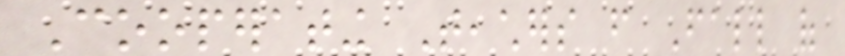Cooperating Teachers from Fall of
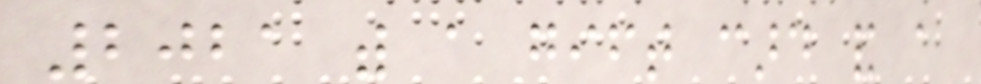2021 with a gift card and a
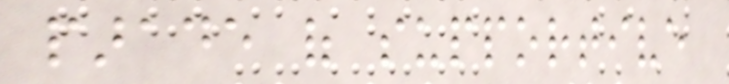parade of supportive
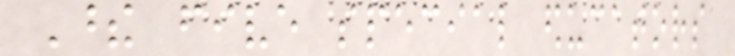These five special educators
